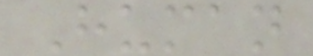Human
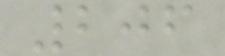206
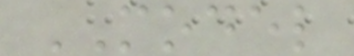MODEL
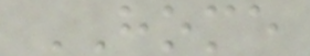HOME
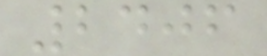2406
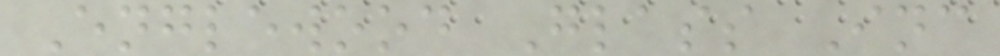Englewood Glass Inc
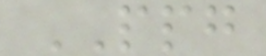PPG
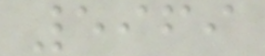5969
